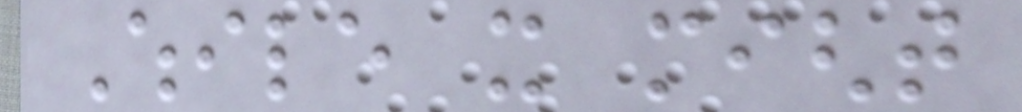While it might
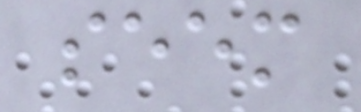seem
